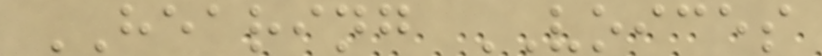HEARING VOICES
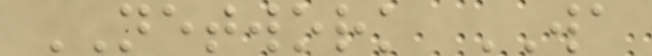NETWORK WA
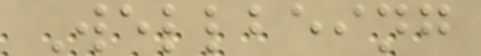Wellbeing
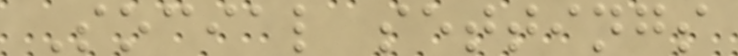Social settings
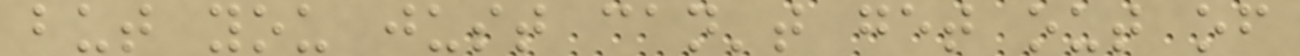but you just can't get out of
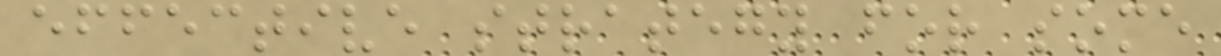effective strategy for some
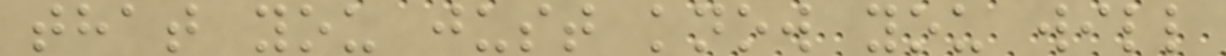that you just know you will
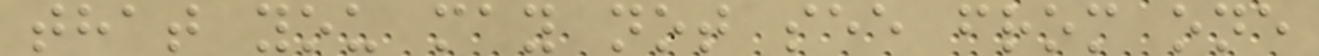that you may not see from one
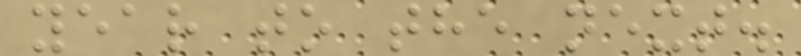year to the next.
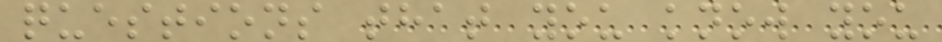questions that you know you
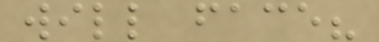will face?
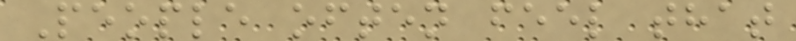People often feel that
